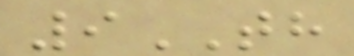9TH
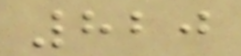820
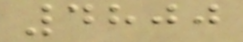4800
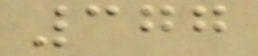377
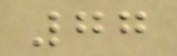77
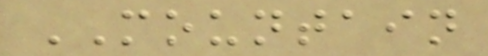MOUNTAIN
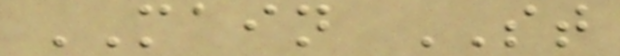MAIN ST
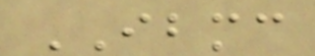IBMC
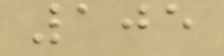105
